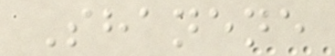Shanene
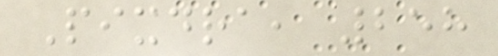Pixdra, 258
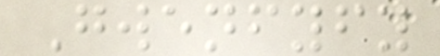Gwenfyfy
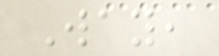Way,
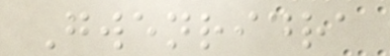Gwenridra
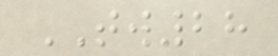TW28
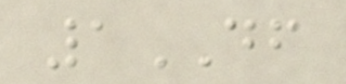1DF
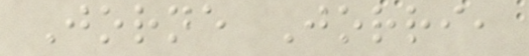Jorne Jorri,
